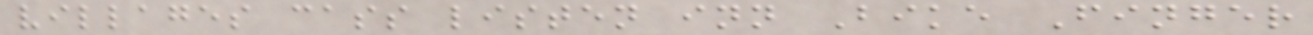villages cass listen inn Bike Finger
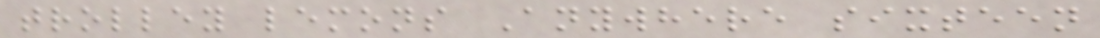trolley lemons Anywhere sixteen
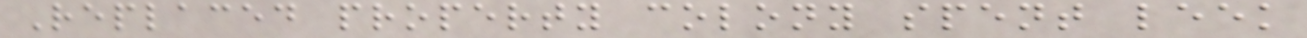Replaced property colony spent leek
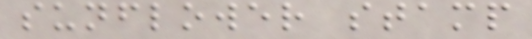sunflower stamp
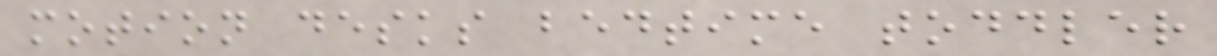motion desks bedtime toddler
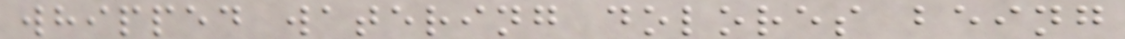whipped watering dolores being
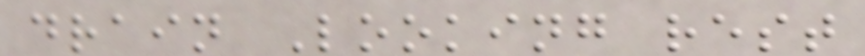drain Looking rest
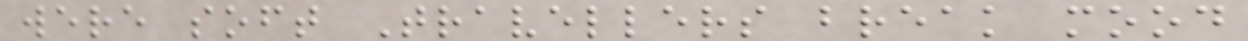were soft Travellers break mood
